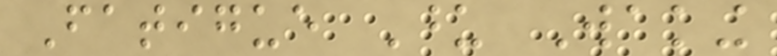Fatigue Upon Waking
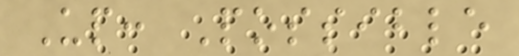Up: Possible
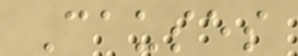Causes
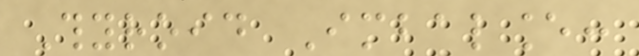Thyroid Imbalance:
